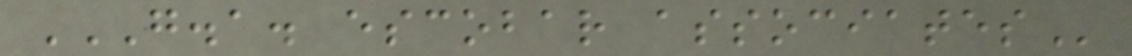G.A. ESCOBAR ASSOCIATES
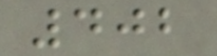402
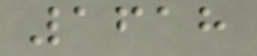1618
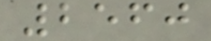2560
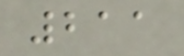211
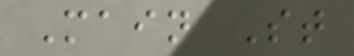Main St
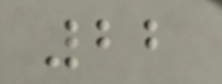22
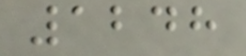1248
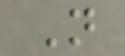N
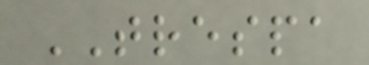TRESPA
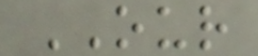OUR
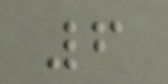6
